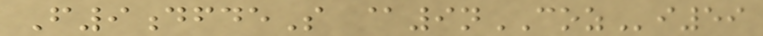F9dfdeS @9nCOZi59
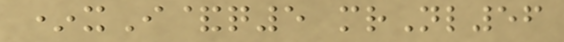*xI&q5 mrNl56
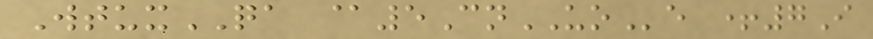WtuxQA @5CnUOe +7I
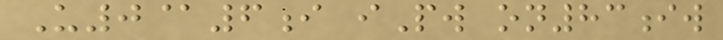U0@6i iPw on83iw
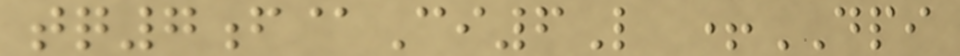tq7f@Ci6L +DPI
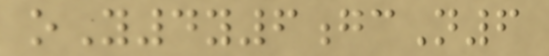oY4y6gcN6
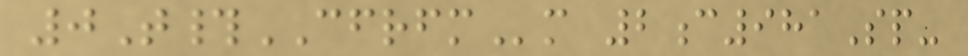0T#CFRFMm 2c981Sp-
